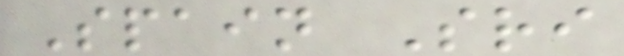Spain Sri
